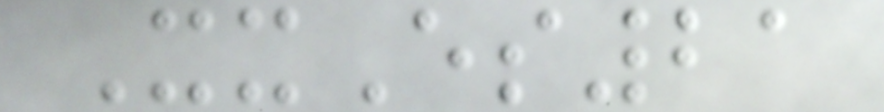XxEs21
